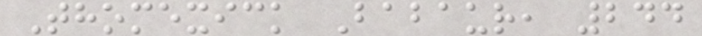Thomexick Babaur, 244
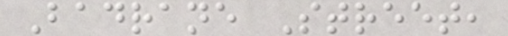Badrane Street,
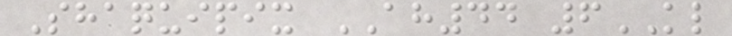Shaquipix AH44 6KL
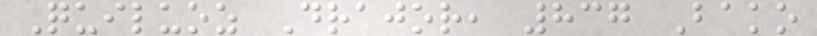Quiluoz Drajor, 837 Bako
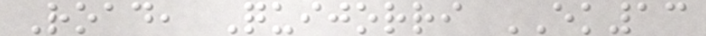Road, Quijorri EK13
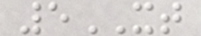5XT
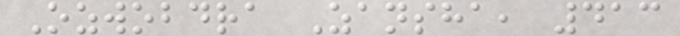Ozwobdra Zansha, 413
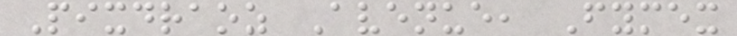Pixdraoz Avenue, Fymex
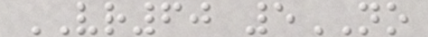VR60 5NO
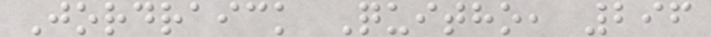Jordraick Quitho, 296
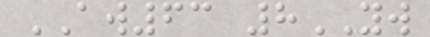AW63 8YW
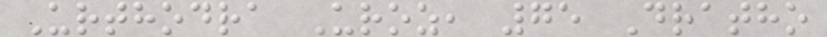Urthodra Uroz, 75 Dratho
